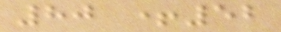80 +52
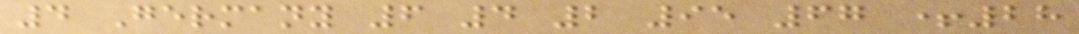4 Germany 6 4 2 95 67 +28
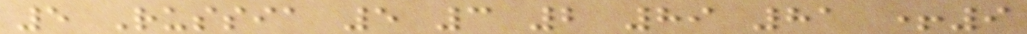5 Russia 5 3 2 89 81 +9
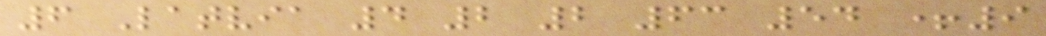6 Latvia 4 2 2 63 54 +9
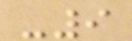-9
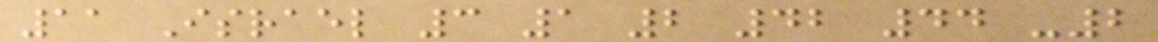11 Israel 3 1 2 42 44 -2
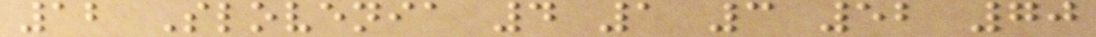12 Slovenia 4 1 3 52 70
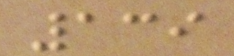139
